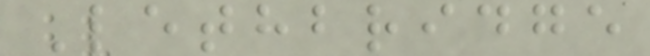Lethbridge
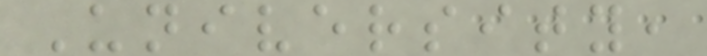University,
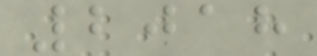2018
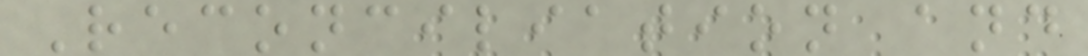Reconciliation and
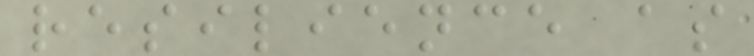resilience as
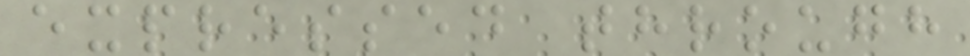expressed through
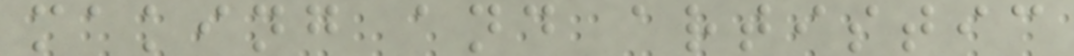making and artistic
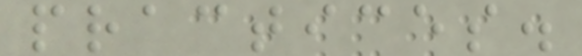practices.
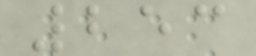253
